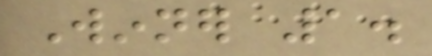Winner 1.
